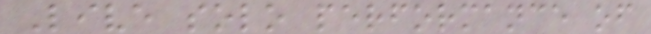Live solo performance of
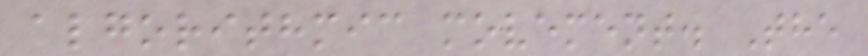algorithmic movement. The
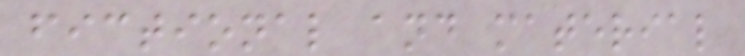fictional and material
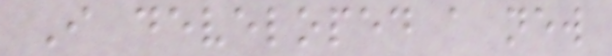I developed a new
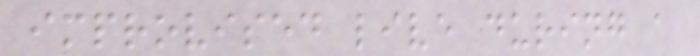improvised live during a
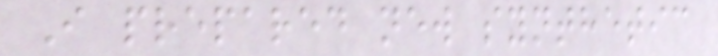I prepared new synthetic
